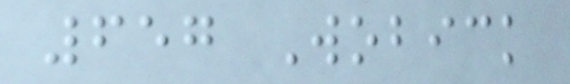657 Wobick
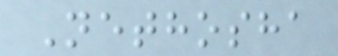Nethosha
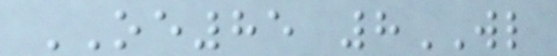OE85 8WL
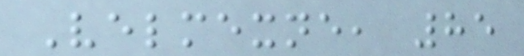Velmexne, 85
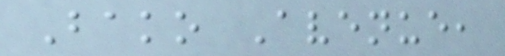Bako Avenue,
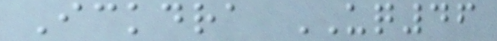Ickdra UQ46
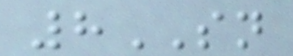8SN
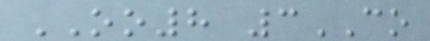OO8 3CO
